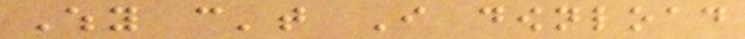Why can't I download
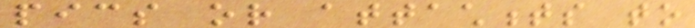pics or attachments to
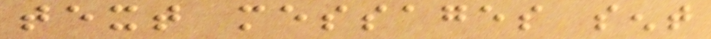text messages sent
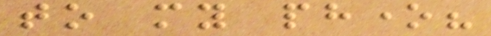to my phone?
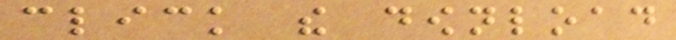click the download
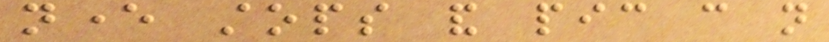never stops and pic can not
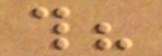this?
